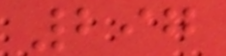297
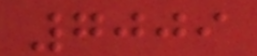7009
